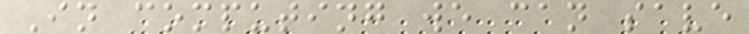In computing we can save
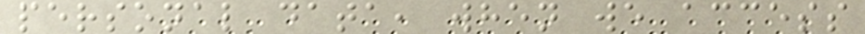personal data, when we access
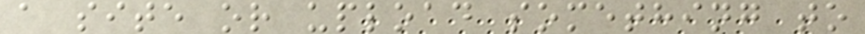a site or upload something to
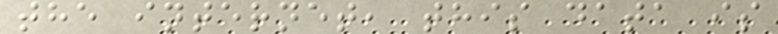the internet, this data is
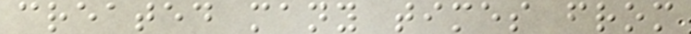created many times from
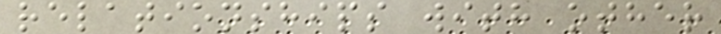relationships with other
